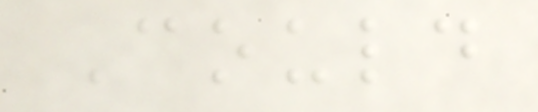Could
